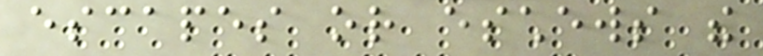escapes or eschews the
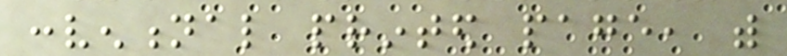conventional printed page, with
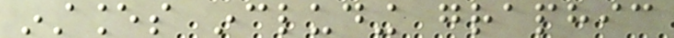instances including graphic
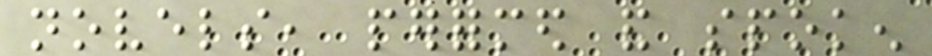novels, performed and spoken
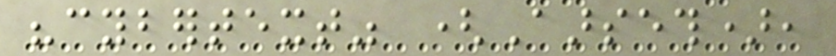"cybertext" (Aarseth),
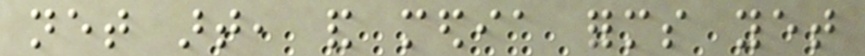net art, and media forms yet
